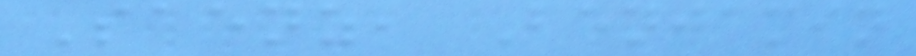Saenz, Benjamin
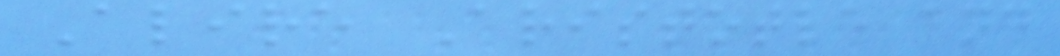Alire Aristotle and
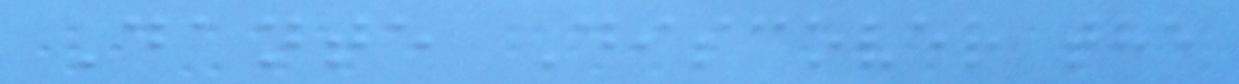Dante Discover the
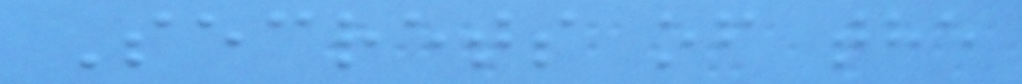Secrets of the
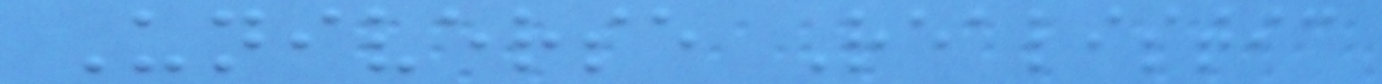Universe Realistic
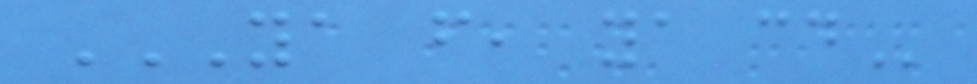YA F, YA CD
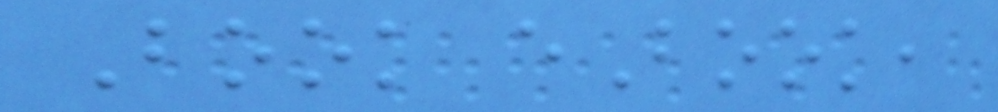Book eBook,
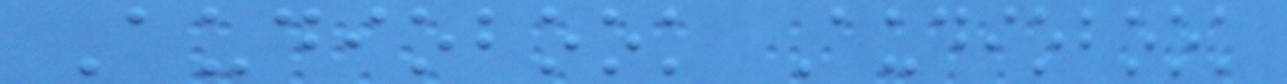Audiobook Audiobook
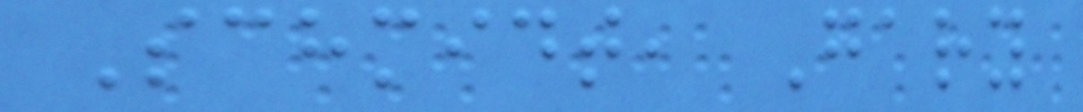Schmidt, Gary
